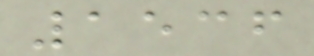1536
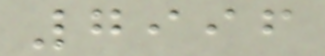7996
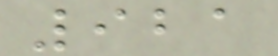921
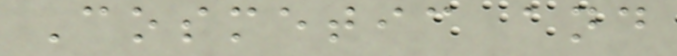Cosmetic and
